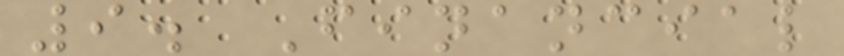9. Financial
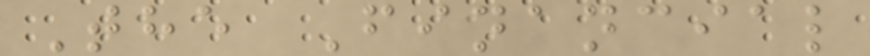The Financial
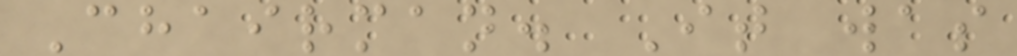Chairman. It was
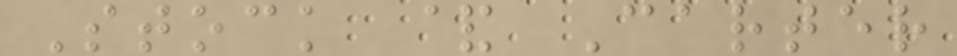Stock & Carter
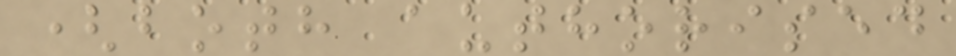(both authorised
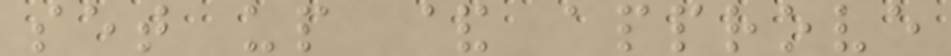set up & approve
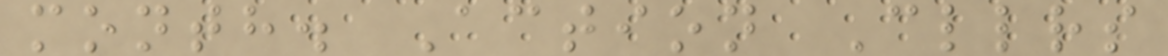month. Action Cllrs
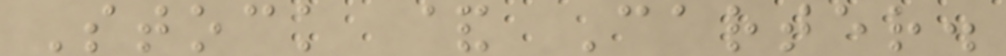Stock & Carter.
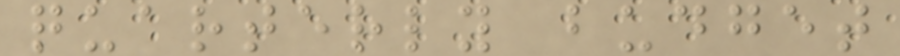quarterly budget
